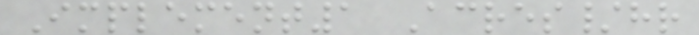Implement1 Acres/hr
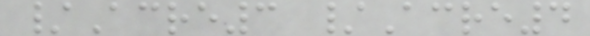/Acre3 /Acre4
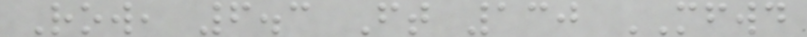Row, 6.3 Ft 130 MFWD
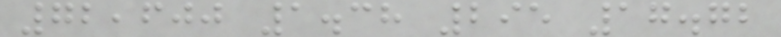72,600 1.38 295 17.72
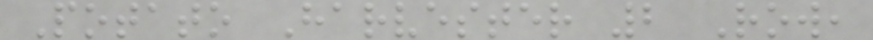Potato Harvester 2 Row,
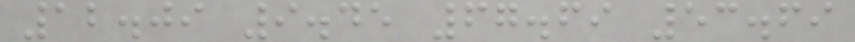12.09 9.45 67.69 53.69
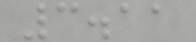3.11
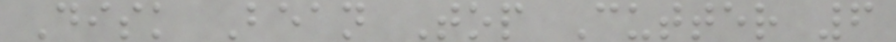Disk Bean Top Cutter 6
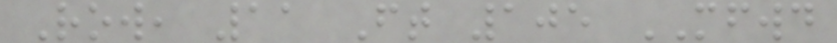Row, 11 Ft 105 MFWD
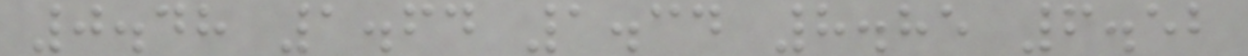0.48 1.64 1.34 8.85 6.52
